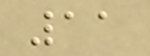11
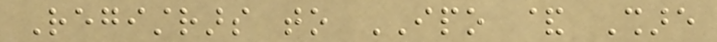Registrars to IPO & Share
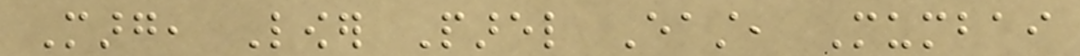Marg, Lower Parel East, Mumbai
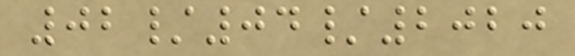02/04/2020
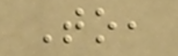To,
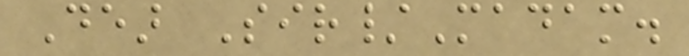Dear Sir/Madam.
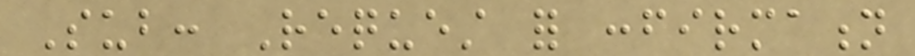Sub: Request for confirmation
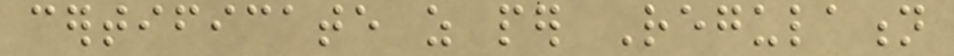certificate as per Regulation
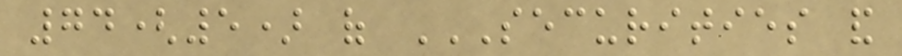74(5) of SECURITIES AND
